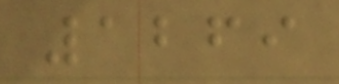1269
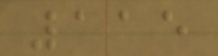115
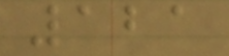121
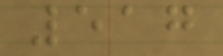517
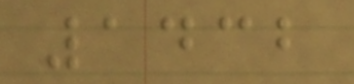1432
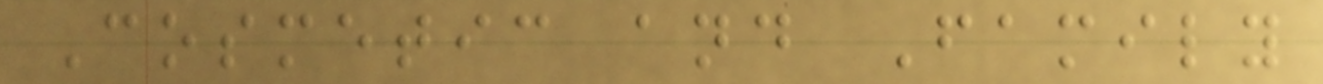Cosmetic and Family
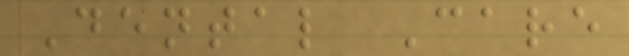Dental Care
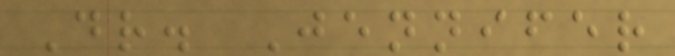Dr. Jennifer
